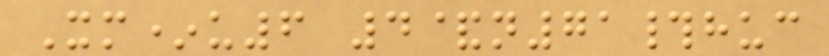Xm*u6 4&n71#huc
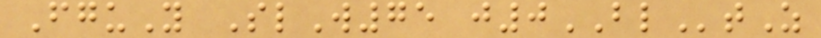FguY SlW75 j0BLtZ
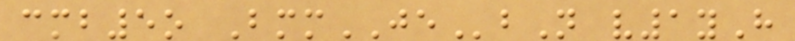cmb5o BmmJEbN v1yH
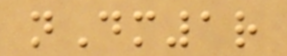nDm1r
